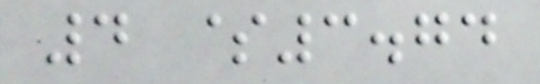4 $3.74
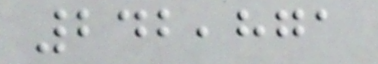242,871
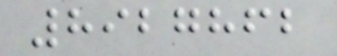8927862
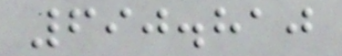690.810
